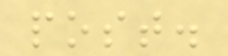post.
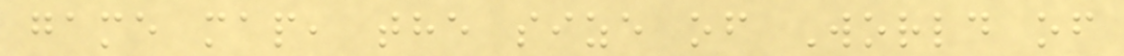game map, the size of World of
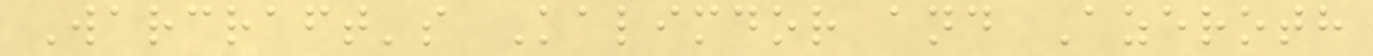Warcraft's Kalimdor and Azeroth
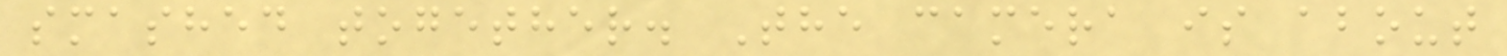smashed together. The camera is about
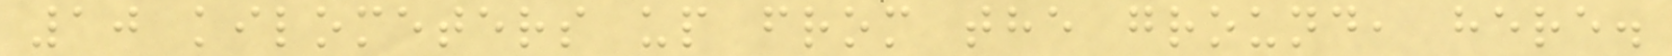10 kilometers up from the ground, here.
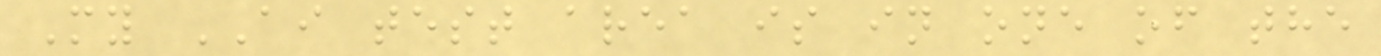My AI test area is in one of the
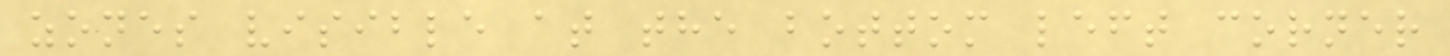zones visible at the bottom left corner
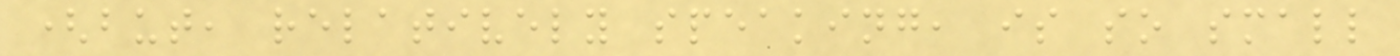(but, relatively speaking, is so small
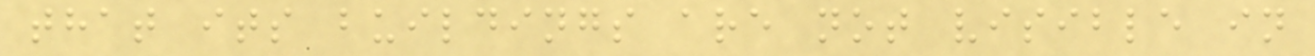that its buildings are not visible in
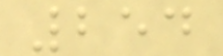254
